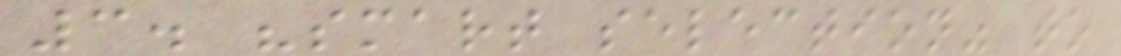3. "smart selection" to
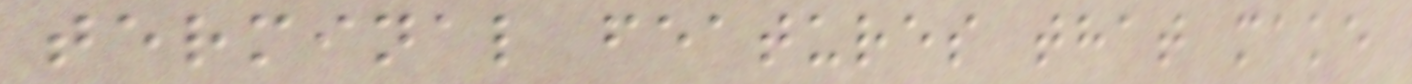terminal features that make
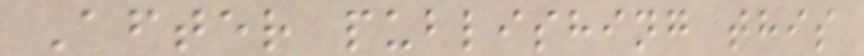After publishing this
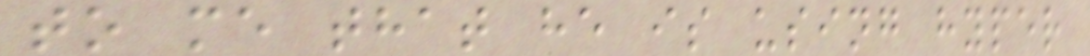to me that he is using hyper
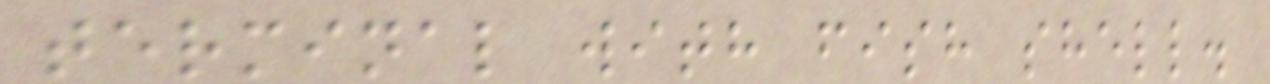terminal with fish shell.
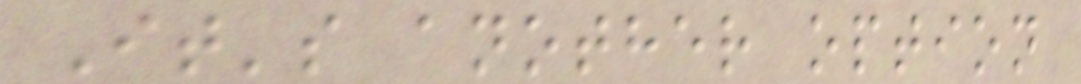It's another option
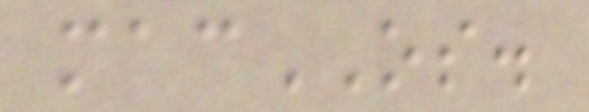macOS.
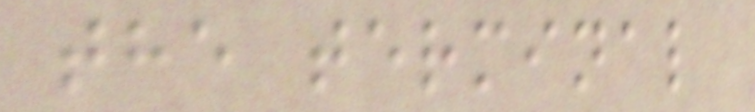the terminal
